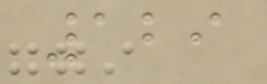129
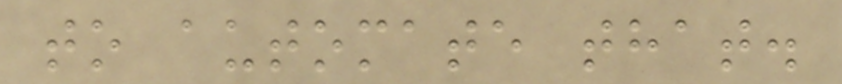to automate that.
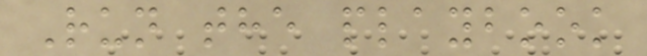Run the playbook
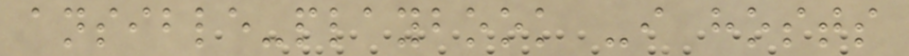ansible-playbook -i hosts
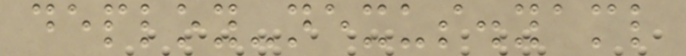deploy-nexus.yaml
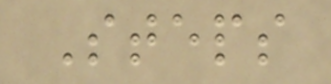Steps
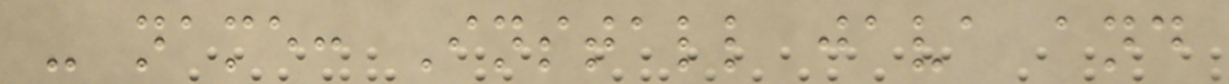- name: Install java and
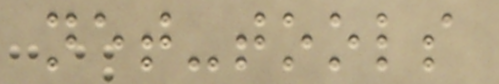net-tools
